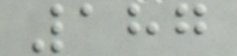187
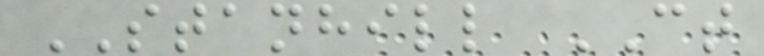STANHILL CT
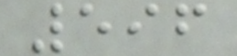596
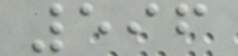596
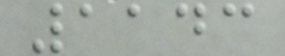1143
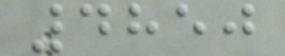4850
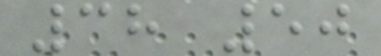38 50
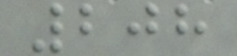208
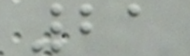21
